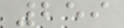259
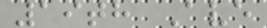19th Ave
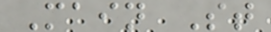Main St
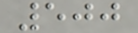500
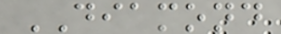DIAMOND
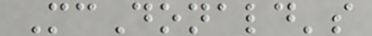McDonald's
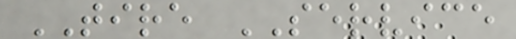TIRE SERVICE
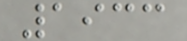1933
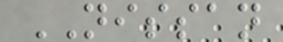NISSAN
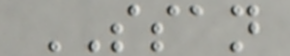SSAN
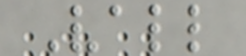Vall
